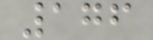176
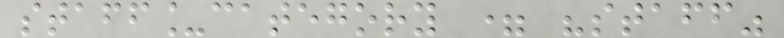staff_category = "staff"
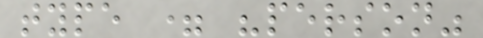type = "person"
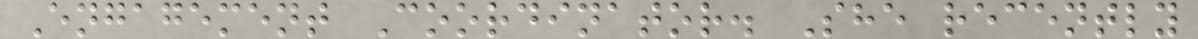Engagement Coordinator. She recently
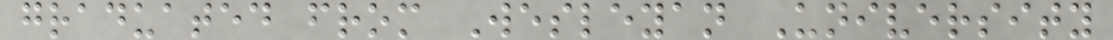graduated from Wesleyan University
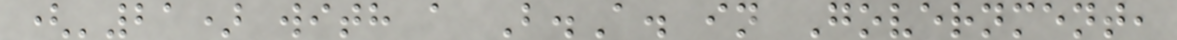('21) with a B.A. in Government,
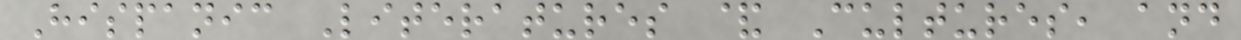Hispanic Literatures & Cultures, and
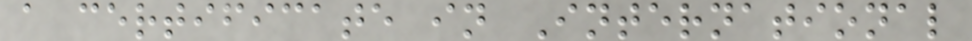a certificate in International
